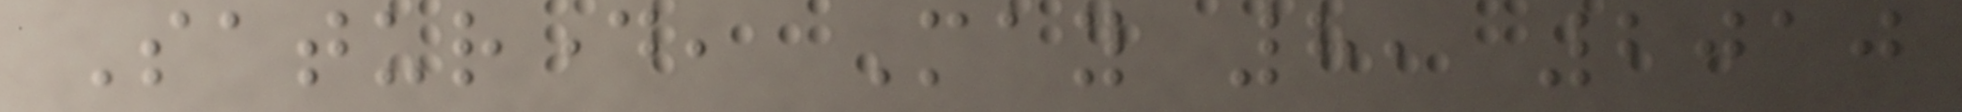Saturday, May 8, 2010
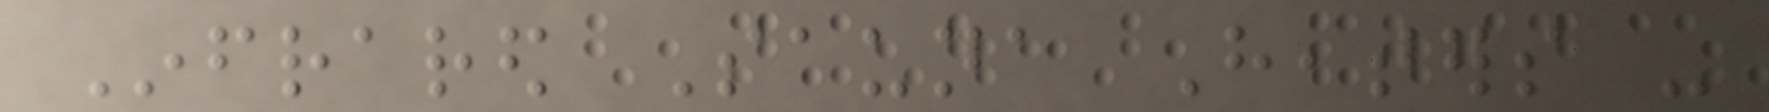Infrared Sauna Heaters -
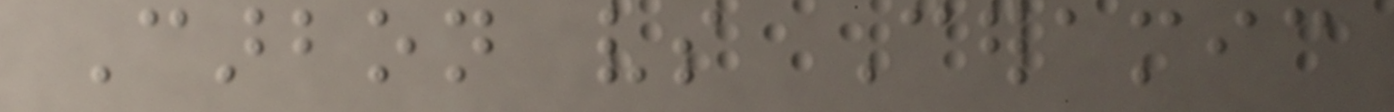Carbon vs Ceramic
